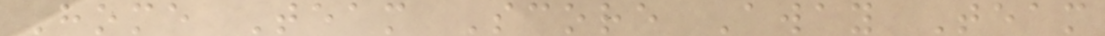Home Team Score Away Team
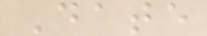Date
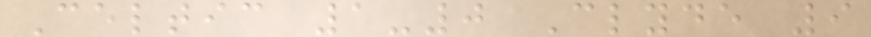Celtic 1-0 Clyde 9
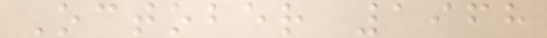October 1968
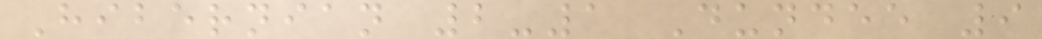Hibernian 2-1 Dundee 9
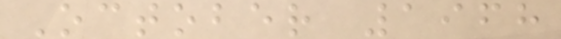October 1968
